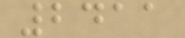2411
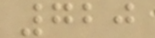720
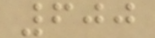600
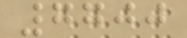7700
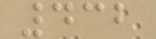432
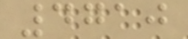4710
